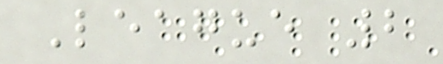League 2
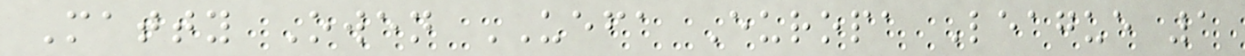Matty Owen UEFA Europa League 1
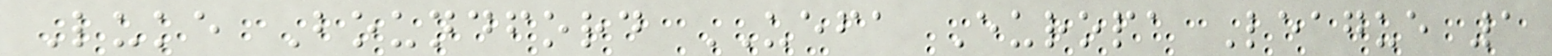Luke Boundford UEFA Europa League 1
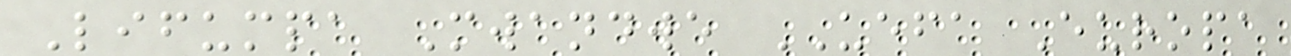Lifumpa Mwandwe UEFA Europa
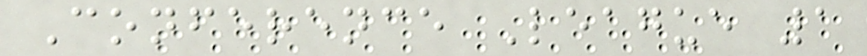Conference League 1
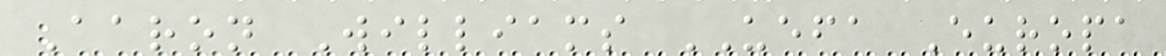Aaron Williams UEFA Europa
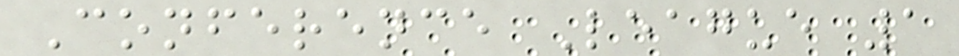Conference League 1
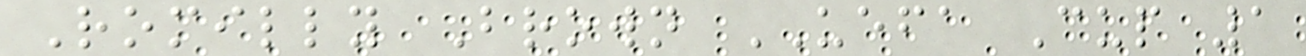Romilly Brown UEFA Cup 1
